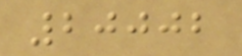20002
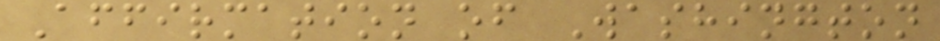Affirmation of Washington
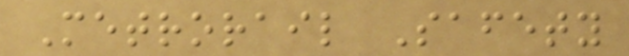Metrorail Safety
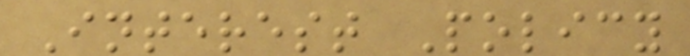Interest Policy
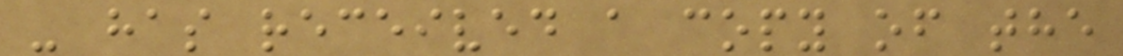- has received a copy of the
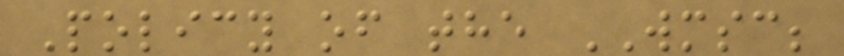Policy of the WMSC;
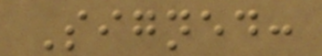Signed:
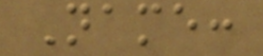Name:
